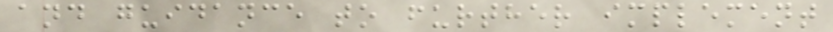and guidance to further implement
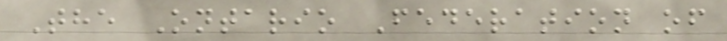The Ontario Federation of
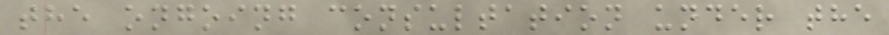the ongoing consultation under the
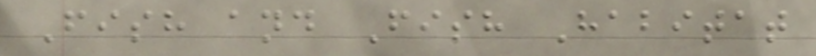Fish and Fish Habitat
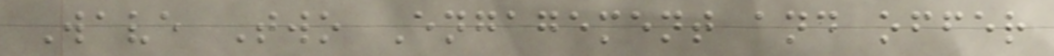Wave Two Engagement and offer
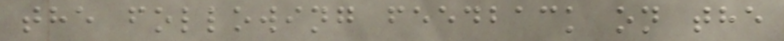the following feedback on the
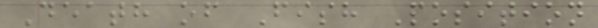Death of Fish Position
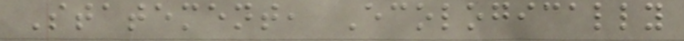Statement, Ecologically
